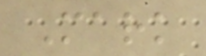Mark
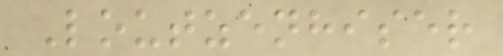Loutzenhiser
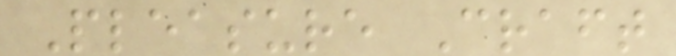Pleasure Craft
